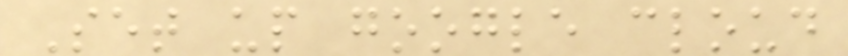Set up google cloud
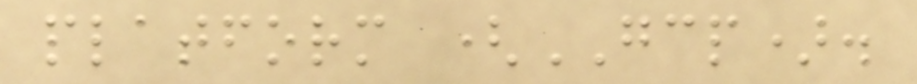platform (GCP).
